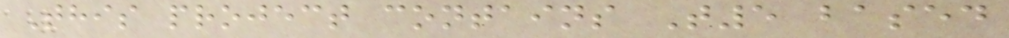This project contains T5 based
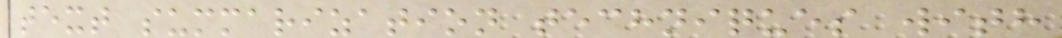text summarization techniques with
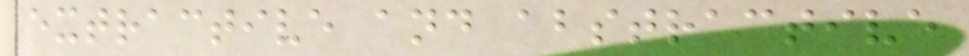extractive and abstractive
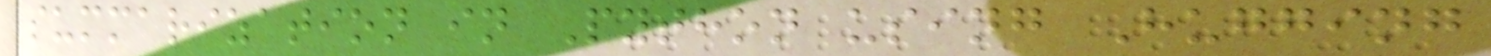summarization in Python using Hugging
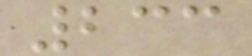233
